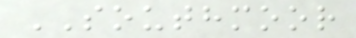SOUTHMOOR
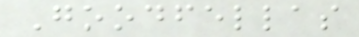Goodfellas
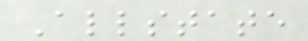Allstate
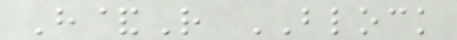H&R BLOCK
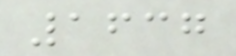1637
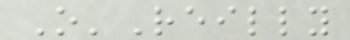O'Reilly
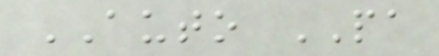AUTO PA
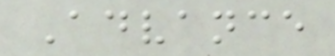Advance
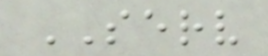SERV
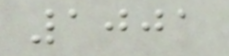1001
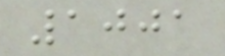1001
